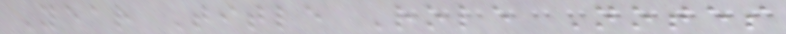Year Title Role Notes
